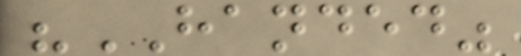"HANDED"
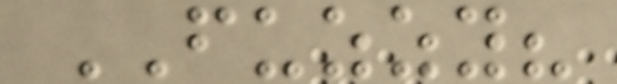FUZZY?
